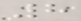8
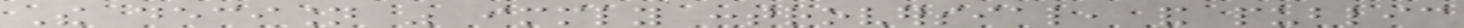The decision was immediately controversial, and public
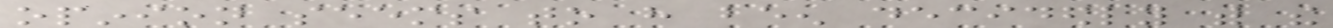opinion seems to have been decidedly with the
